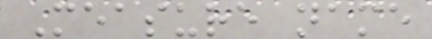Measure name
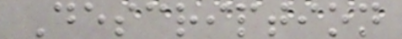Description
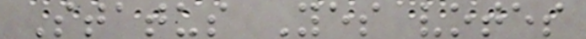Status Yes votes
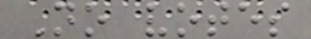No votes
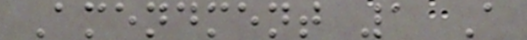Amendment 1 A
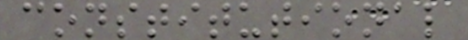constitutional
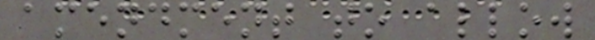amendment to allow
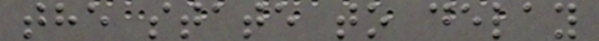the state to delay
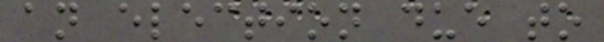an election due to
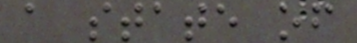a state of
